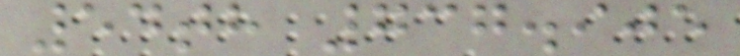54th 737.905
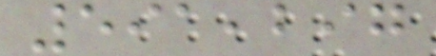591,297
